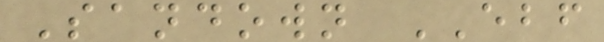Sandown EBF
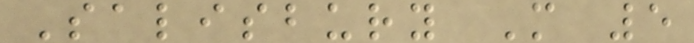Salisbury M 5
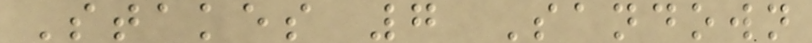Stakes 7 Sandown
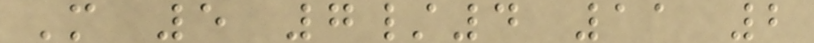M 5 7/4 11 2
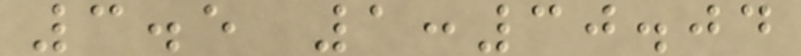3.5 1:30.04
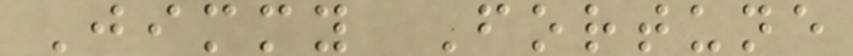Jimmy Fortune
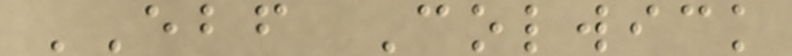EBF Colwick
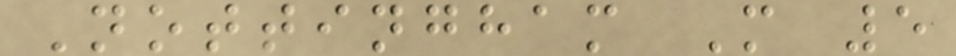Nottingham M 5
